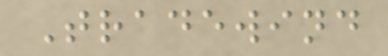Tradewind
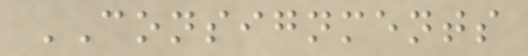CONSIGNMENTS
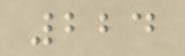224
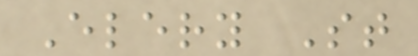Elery St
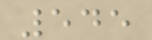545
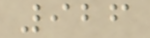926
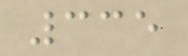335
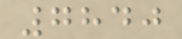7840
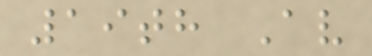19th Av
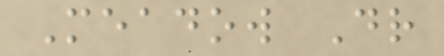Meadow Dr
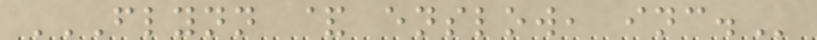FLYNN & ENSLOW, INC.
